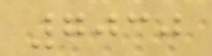7030
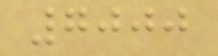7000
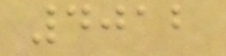4012
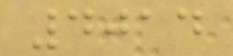4014
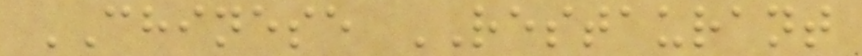CHINESE RESTAURANT
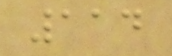114
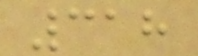318
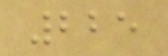225
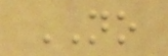NO
